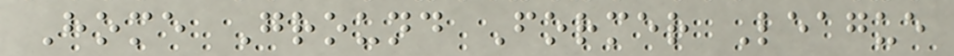Home Ground Former League
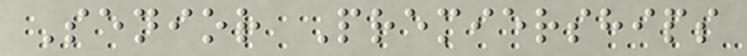Senior Premierships
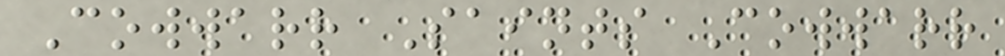Cowwarr Saints Cowwarr
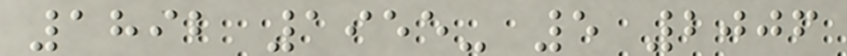1892 1955- 5 2006
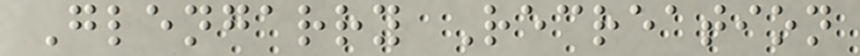Glengarry Recreation
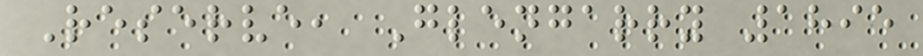Reserve, Glengarry 1895
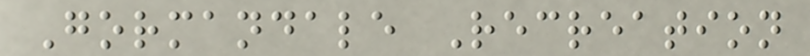Gormandale Recreation
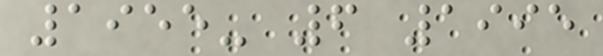1955- 6 1995
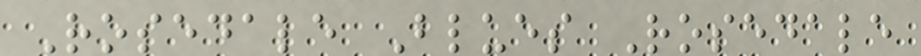Rosedale Blues Rosedale
